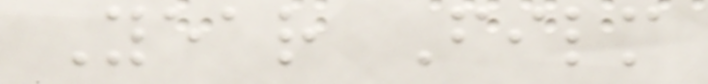Year Film
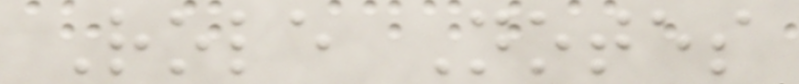Role Notes
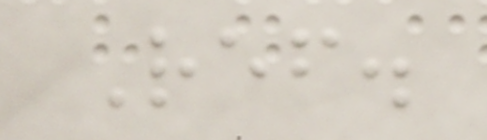Ref.
